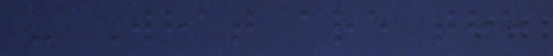- What are the
